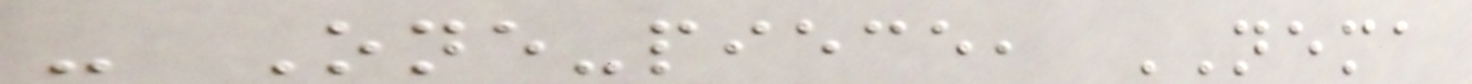- One-piece, NEMA
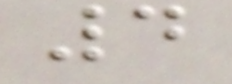4
